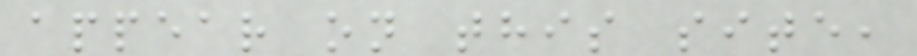appear on this site,
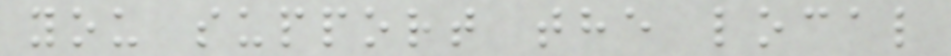you support the local
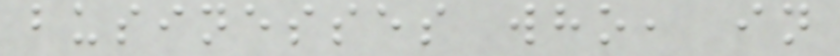businesses who, in
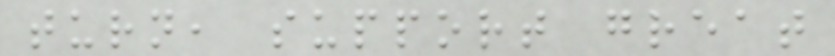turn, support great
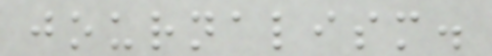journalism.
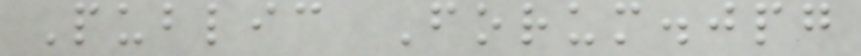Public Forum.jpg
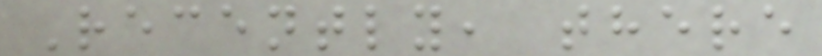Recently, there
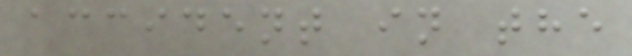accident in the
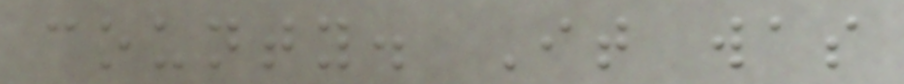county. It was
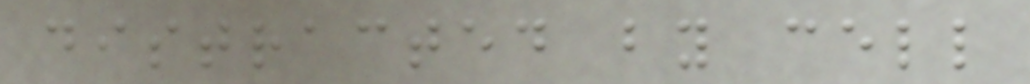distracted by cell
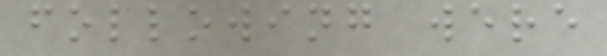following were
